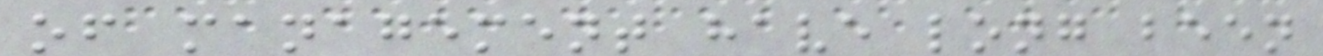of management have long been
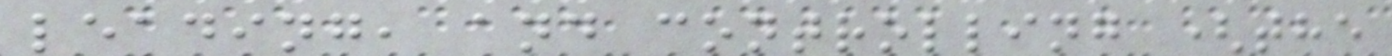leading, and controlling (the
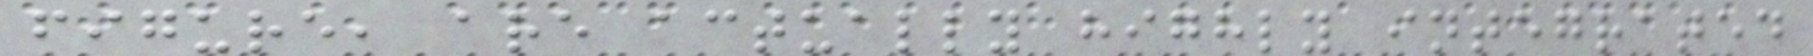figure, are actually highly integrated
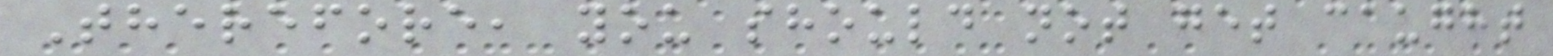Therefore, you should not get caught
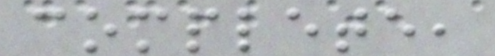complete,
